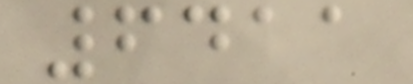6411
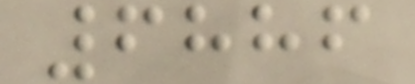6886
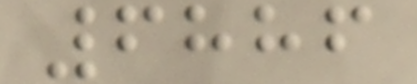6886
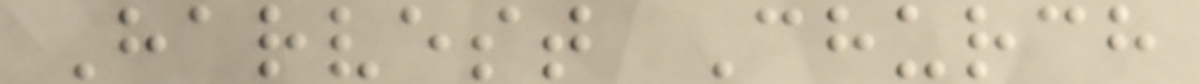Harvest Church
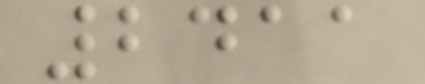2411
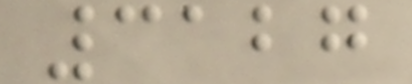3127
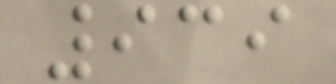939
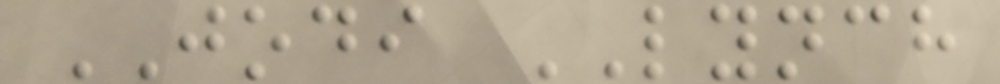JODI LYNCH
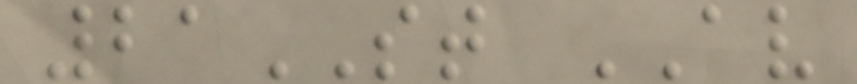21ST AV
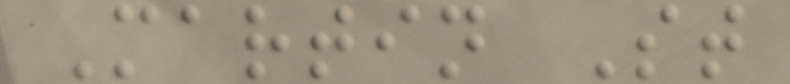Martin St
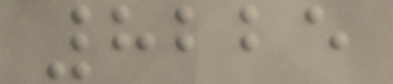8225
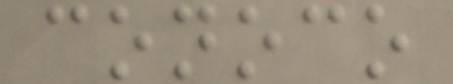conoco
